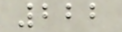222
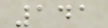141
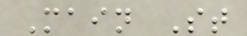Main St
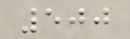500
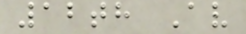12th Av
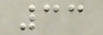33
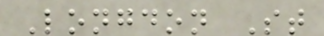Longdon St
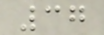37
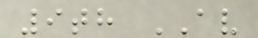9th AV
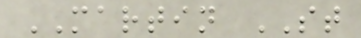MARTIN ST
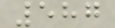587
